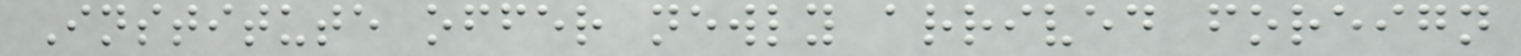Institute offer newly arrived foreign
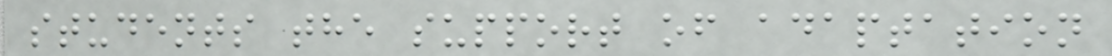students the support of adaptation
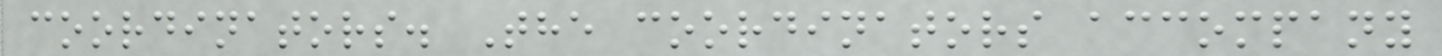coordinators. The coordinators accompany
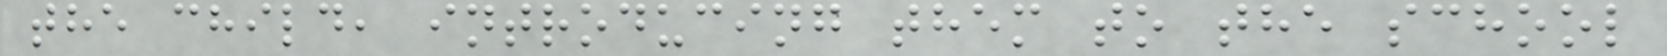the child, introducing them to the school
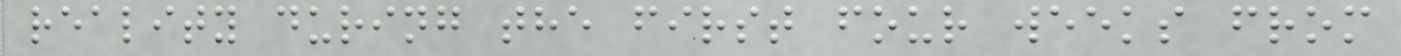reality during the first four weeks from
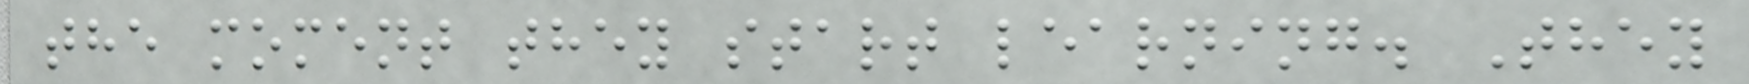the moment they start learning. They
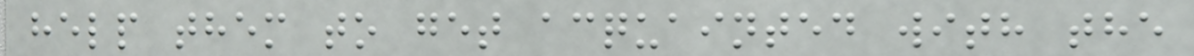help them to get acquainted with the
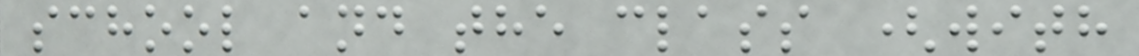school and the class (with
